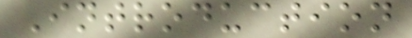Introduction
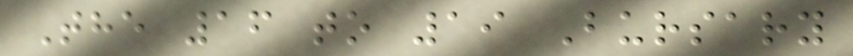The 16 to 19 Bursary
